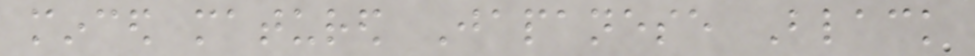minced matured Japanese Black
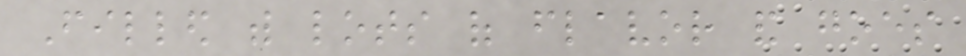Filled with lots of flavor and goes
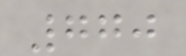770
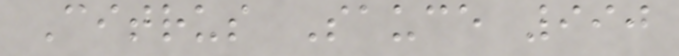Citrus Sauce 990
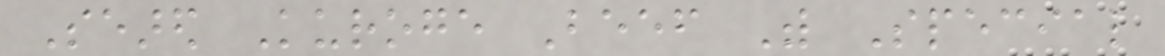Seared Kuroge Beef With Special
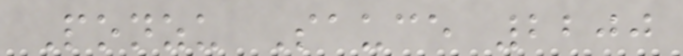Ponzu Sauce 2200
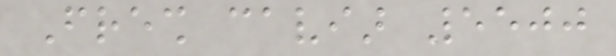Fresh caviar 5500
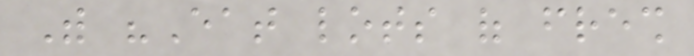With "Eat lots of fresh
